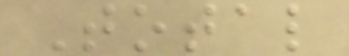Total
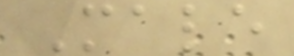Male
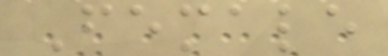Female
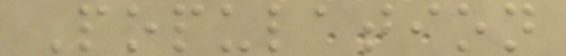Population
